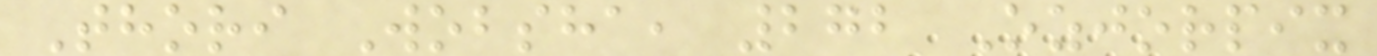Thori Wobsha, 272 Ozjorpix
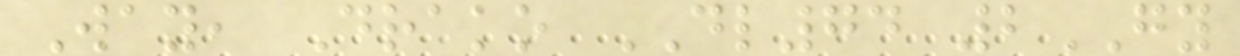Way, Drako DL74 2GY
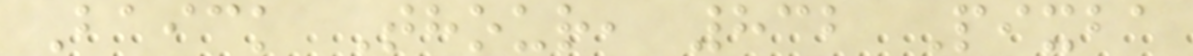Baick Thour, 832 Pixba
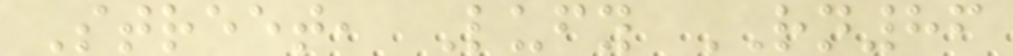Street, Lufy RN86
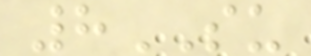8SU
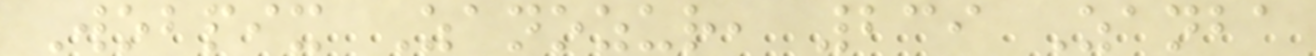Wobpix Zanozur, 239 Zanba
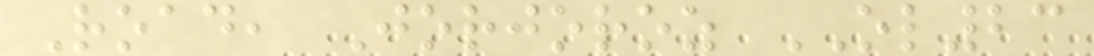Road, Jorjoroz OL23
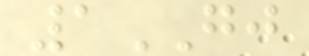1GJ
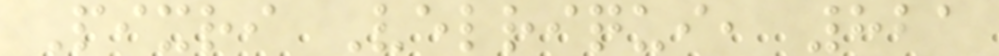Pixri Velriqui, 821
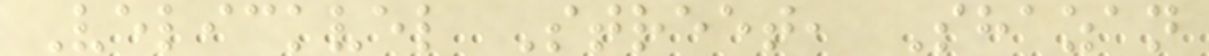Velickvel Street, Shazan
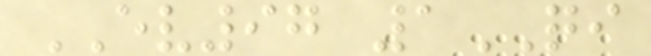EV97 1QI
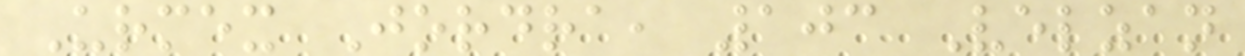Urmex Jordra, 103 Velzan
